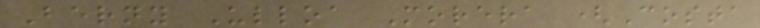Berny Ulloa Morera (Costa
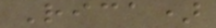Rica)
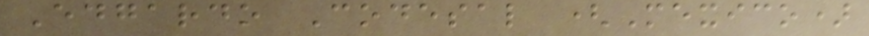Edgardo Codesal (Mexico)
